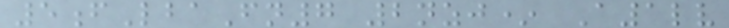5fLbaFn7 2nzj* A1lv
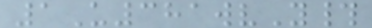1U381wvY#
